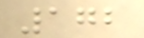172
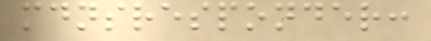mdnsresponder:
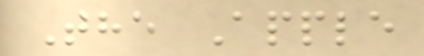The Apple
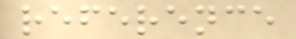reference
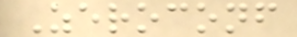Zeroconf
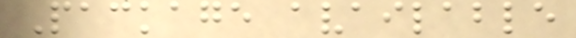Package available
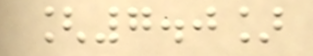[7.0]
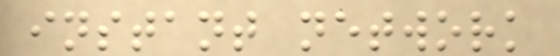instant network
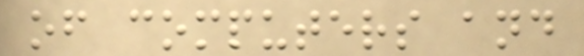of computers and
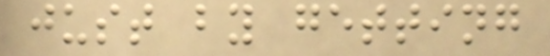just by getting
